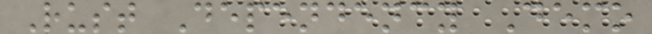Rust Dependency Demo
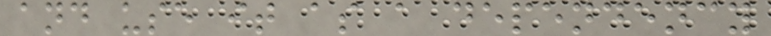and use it as a dependency
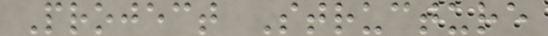Project Structure
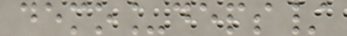demo_deps/
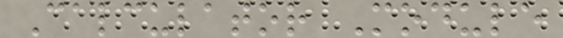Calculator Module
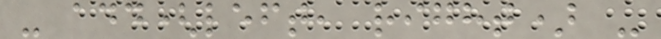- add(left, right) -
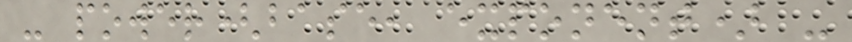- power(base, exponent) -
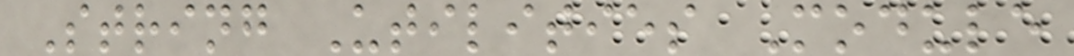String Utilities Module
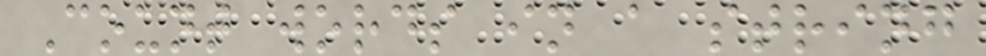Count words in a string
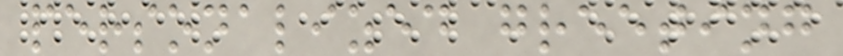personalized greeting
